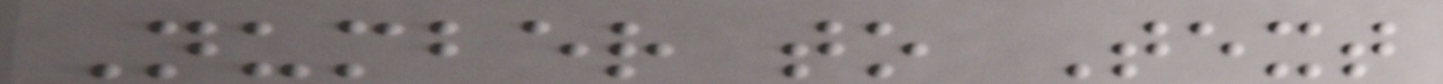Number to Text
